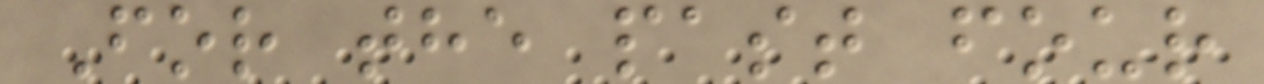For the past four
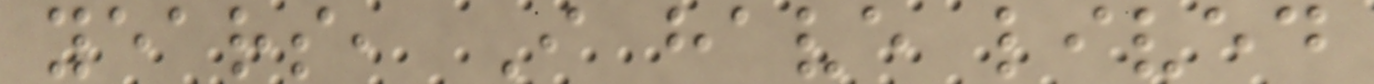years, I have lived
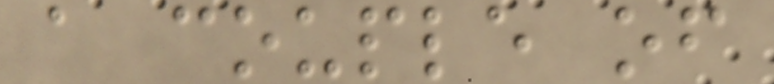a couple of
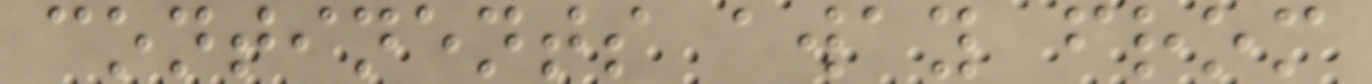continents away from
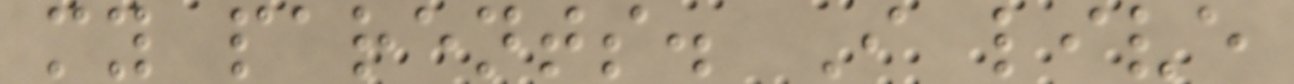my parents. I live
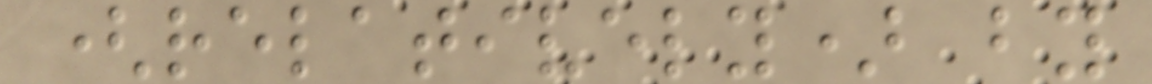(relatively) by
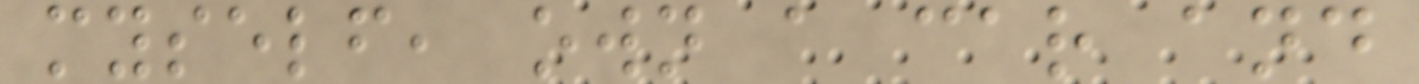myself, own a car and
